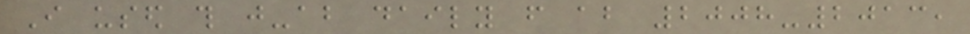I used this just-about daily from about 2008-2013,
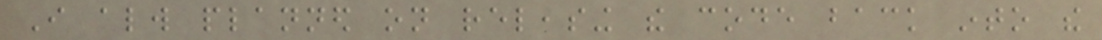I always planned on releasing the code back into the
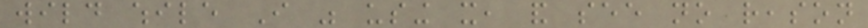wild while I was using it, and see no reason
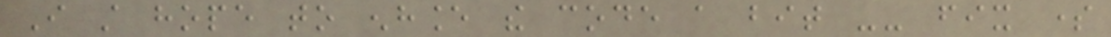I still hope to enhance the code a bit -- fix some
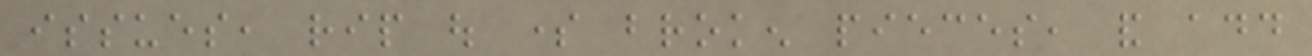issues, rip out some broken pieces, and add
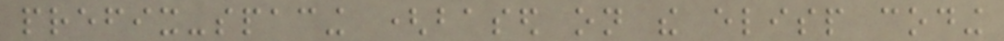prefix-spacing (based on the elisp coding
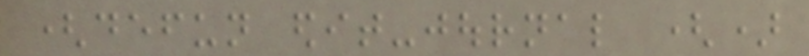(defun edit-journal ()
